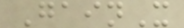GainX
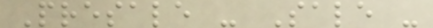Presale - Sale -
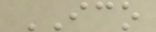ICO
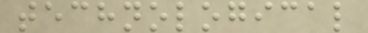technological
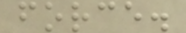force.
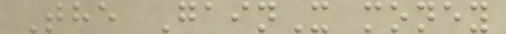The GainX money
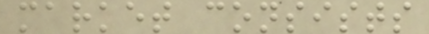market consists
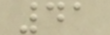41
